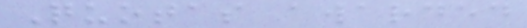Quotas awarded
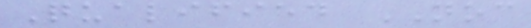Qualified NOC
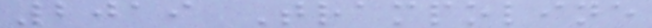2019 Trampoline
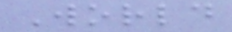World
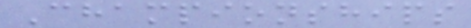Championships
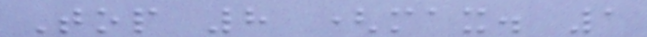Top 8 (max. 1
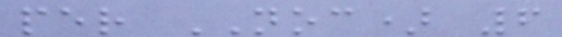per NOC) 6
